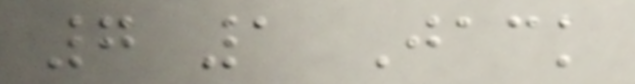7 1 Jack
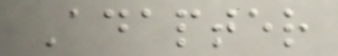Adapter
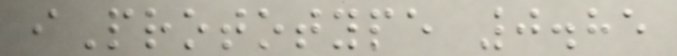iPrototype 0.85
